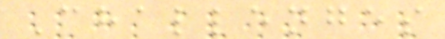Challenges
